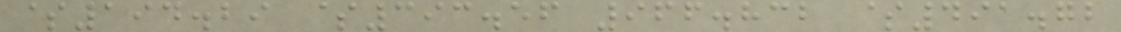$194.29 $393.56 966.832 $491.72
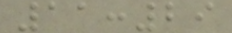11:29
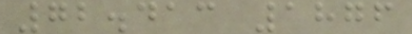72.413 1876
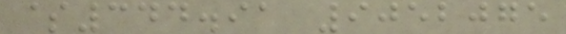$344.91 9052075
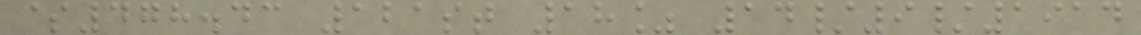$478.43 121st 18% 14/9/1914
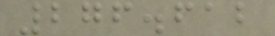276.612
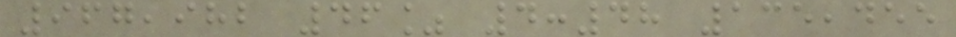967,982 46% 4:48 135,455
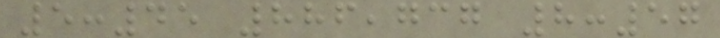5:45 886,737 8:57
